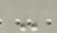-
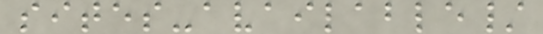sites-available/
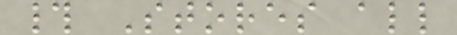# Stores all
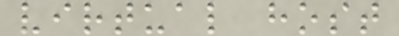virtual host
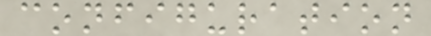configuration
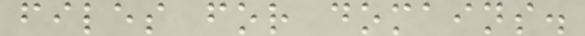files for domains.
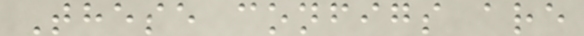These configs are
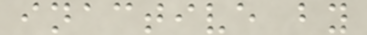inactive by
